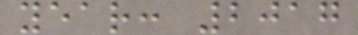year: 2017
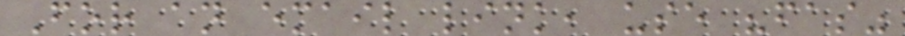For an email link, use "fas"
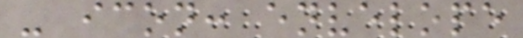- icon: envelope
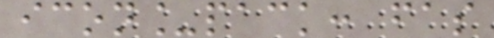icon_pack: fas
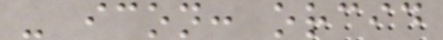- icon: orcid
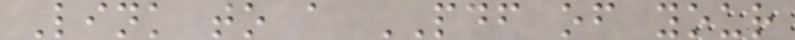Link to a PDF of your
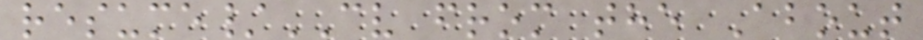resume/CV from the About
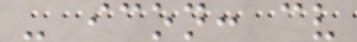- icon: cv
